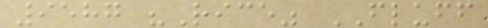9587 "Rice" FLUFF
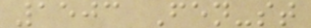1503 Fen-st
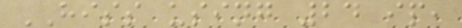HISS using 24 ip,
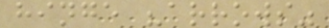hinge "arrows"
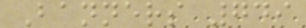Banners 749
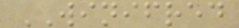WINIFRED
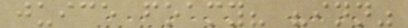juice foamy? "inn"
